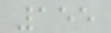155
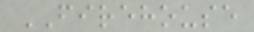FIREHOUSE
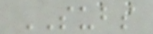SUBS
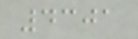4301
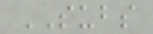SUBS
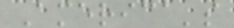America's
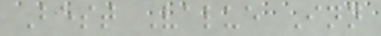Best Value Inn
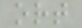ort
